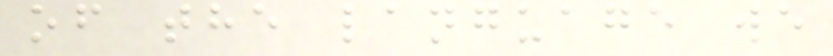of the language we
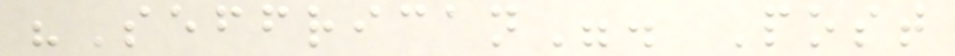"Seffrican". Post
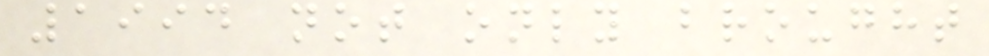1994 not only brought
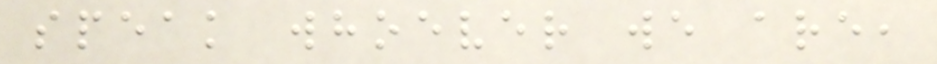speak whoever we are,
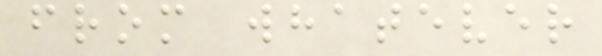from whatever
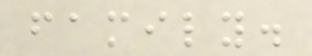family.
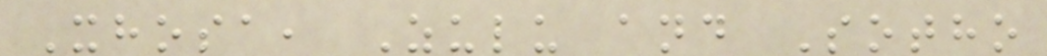Xhosa, Zulu and Sotho
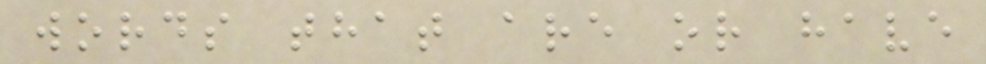words that are or have
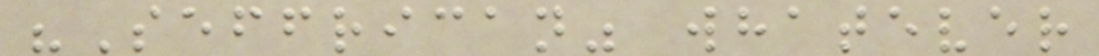"Seffrican" whatever
